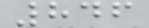846
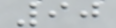90
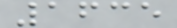1635
